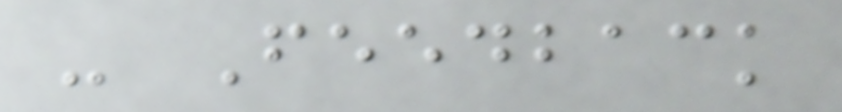- Feedback
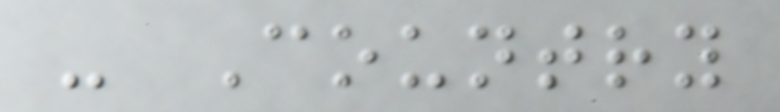- Country
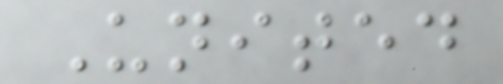United
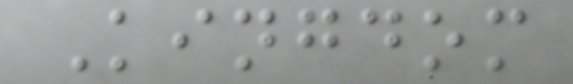Kingdom
